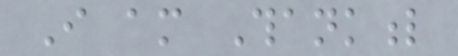I am Thankful
